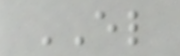EL
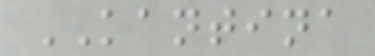KANTINA
